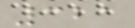321
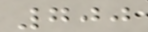700
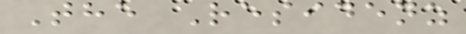The Residenz
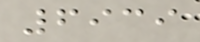6939
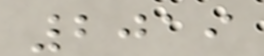2019
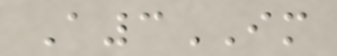A3IM
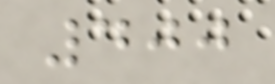400
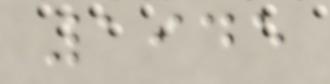1945
